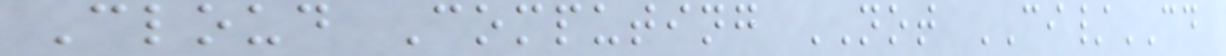Cloud Computing NOT CI/CD
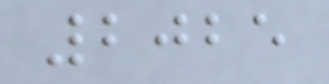2025
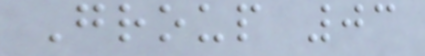Group 03
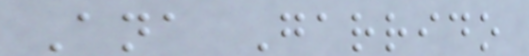Ana Garrido
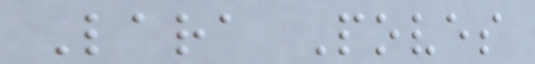Lara Poves
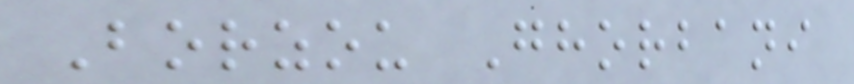Borzou Ghorbani
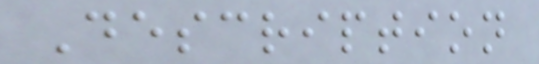Description
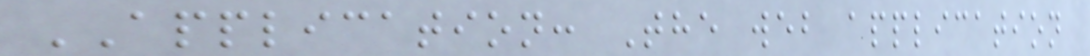APPLICATION: The web application
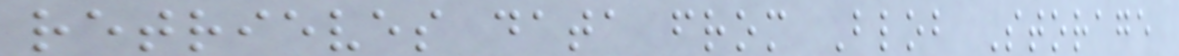retrieves data from Blob Storage
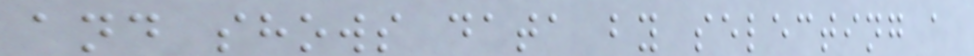and shows data by selecting a
